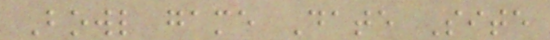Bowl game Date Site
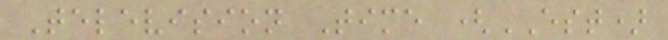Television Time (EST)
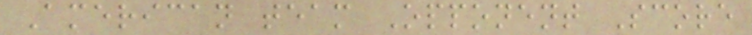American team Opponent Score
